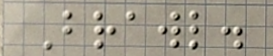Brawl.
